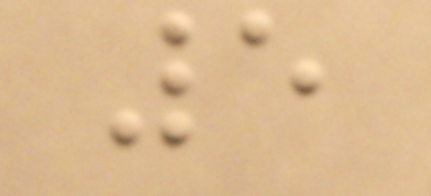5
